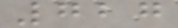727
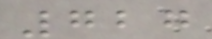727
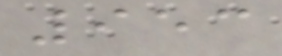953
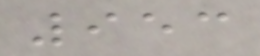953
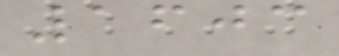1603
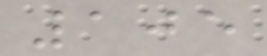105
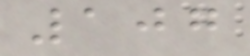107
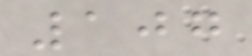107
